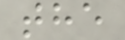the
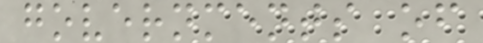governments of
